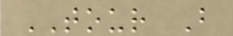TOUR B
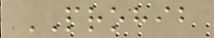PROHIB
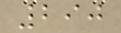290
